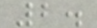2.
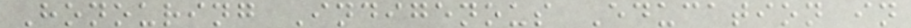Honouring Indigenous Education in
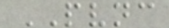PVNC
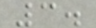3.
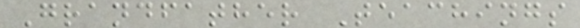Grandfather Teachings
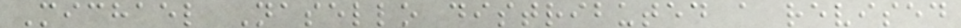Michael Nasello distributed a revised
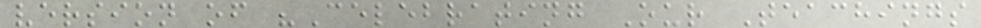version of "Celebrating Our Teachings
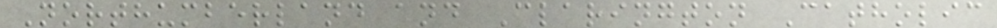Northumberland and Clarington Catholic
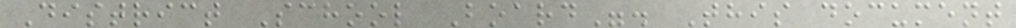District School Board". This document
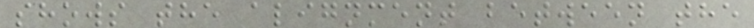shows the alignment between the
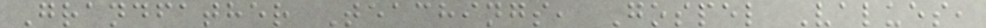Grandfather Teachings, Gospel Values,
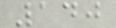140
